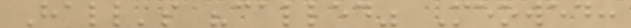Hall's "called" Meowed:
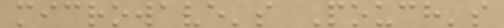microwave's Pouch's
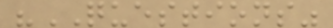"QUESTIONS"
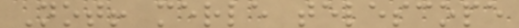Not! merle telescope
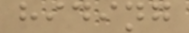hiding
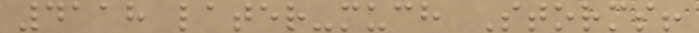4118 later-much Storms!
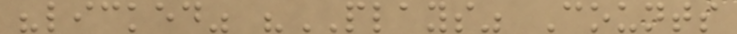"licked" "PLAYS" Counts
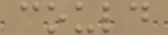could
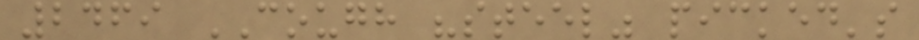2469 COUGH "steel" picked's
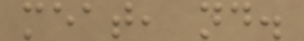meat, nd.
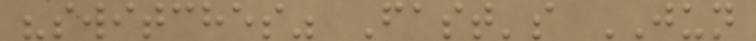"switches" Fast's JUN
